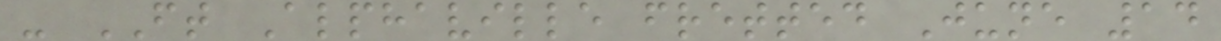- FT Alphaville fretted June 14
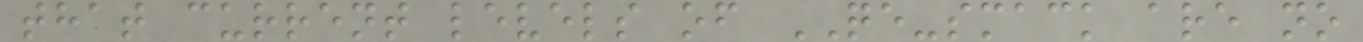that current levels of QE-smack are no
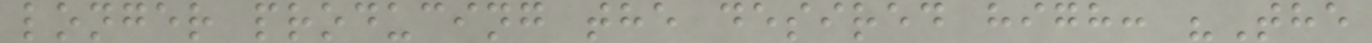longer producing the desired high: "The
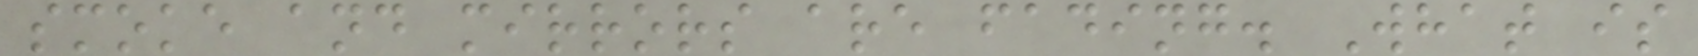smoke and mirrors are fading. What is
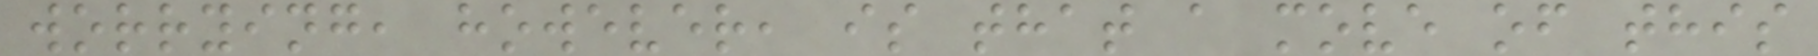worrying, however, is that a move of this
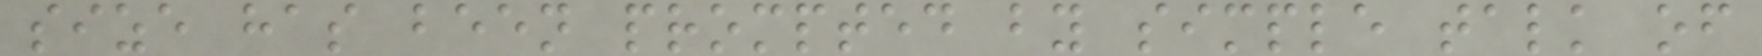size has been prompted by simple talk of
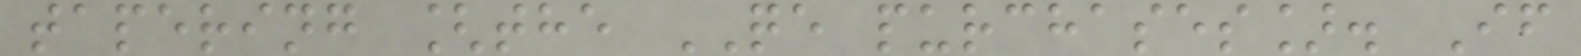tapering [the QE purchases]. If
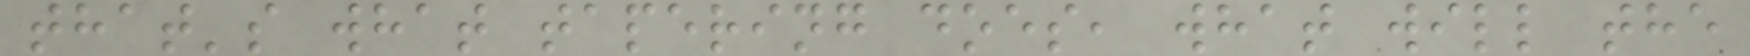that's what tapering does, what will the
